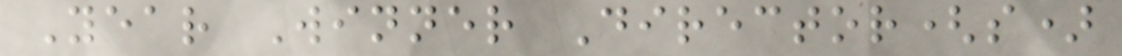Year Winner Director(s)
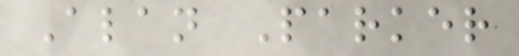Alan Parker
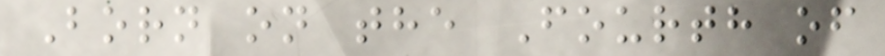Born on the Fourth of
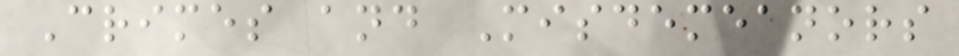Crimes and Misdemeanors
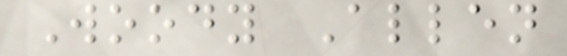Woody Allen
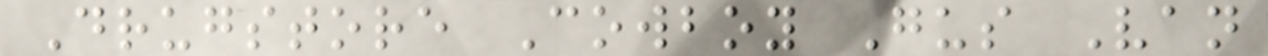Drugstore Cowboy Gus Van
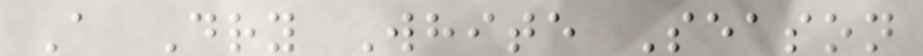A Dry White Season
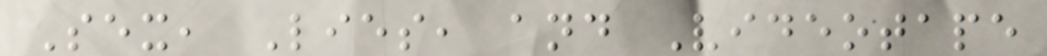Sex, Lies, and Videotape
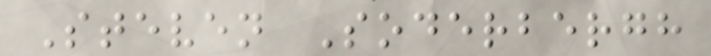Steven Soderbergh
